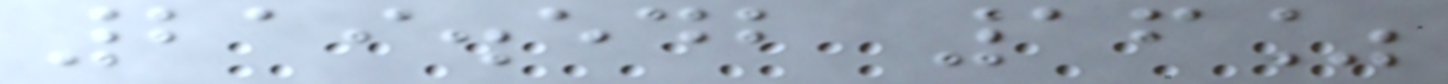219.542 16%
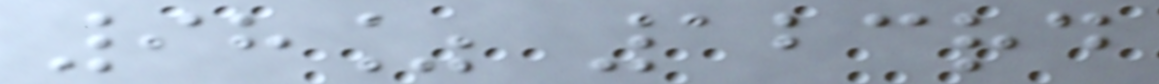98% 123rd
